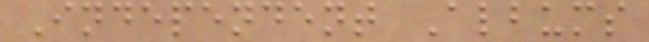Independent Albums
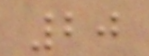20
